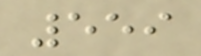559
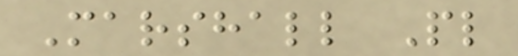Marshall Pl
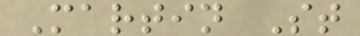Martin St
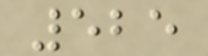525
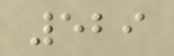529
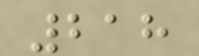218
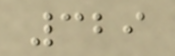329
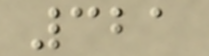321
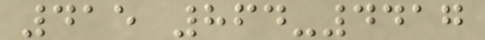415 864-4417
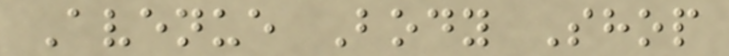Avenue Body Shop
